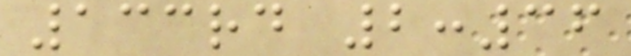133rd 2:36
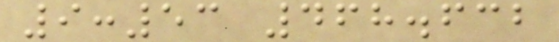9:53 468.632
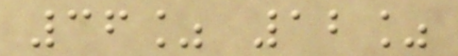36% 12%
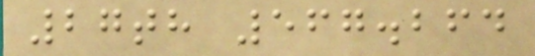27th 567.264
